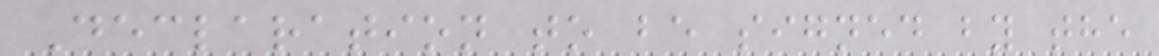Declaration to be signed by the
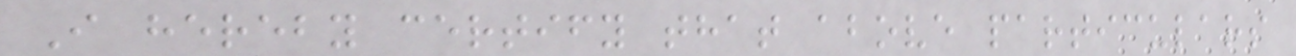I hereby certify that above particulars
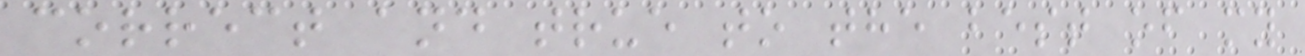correct and true to the best of my
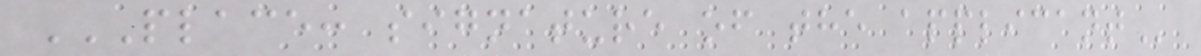PLACE: SIGNATURE OF THE APPLICANT
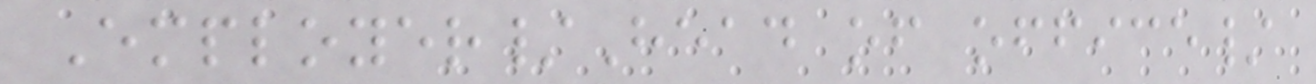Employer/Head of office/
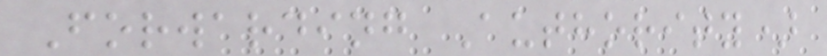Forwarding Authority)
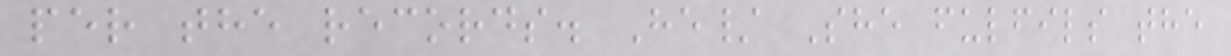per the records. He/ She fulfils the
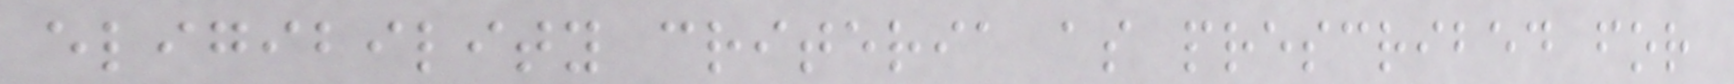eligibility criteria as prescribed for
